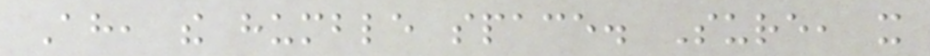Ah, the humble space. Sure, it
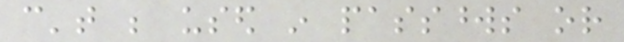can't be used in passwords or
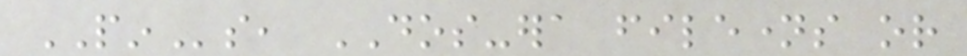PINs, DOS-era filenames or
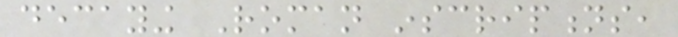decaying Roman inscriptions,
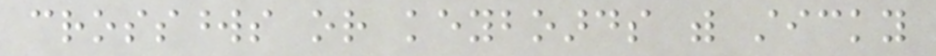crosswords or keyboards with sticky
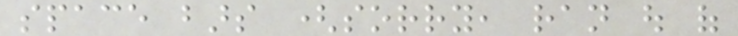space bars (sorry, ran out of
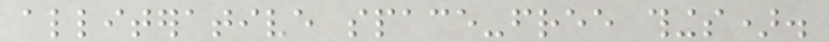alliterative space-free things).
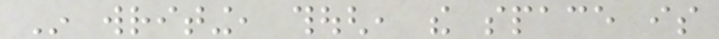In writing, though, the space is
